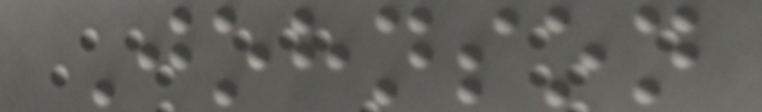Johnson
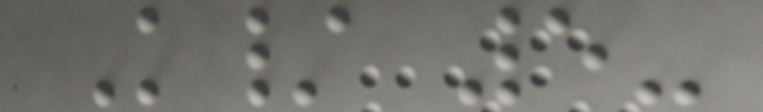K/ 5-
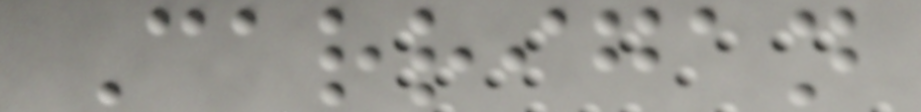Carrigan
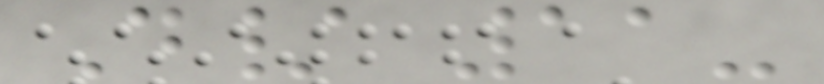D/ 11-
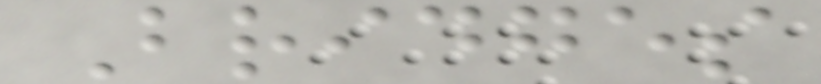Bridges
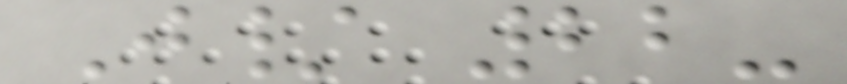J/ 22-
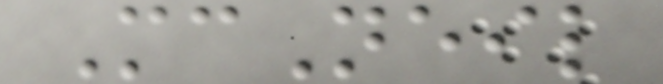McNeil
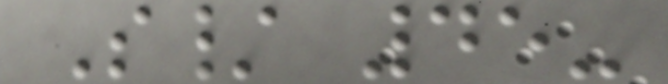S/ 45-
